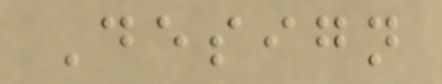Design
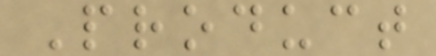Product
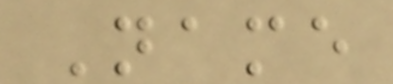Name
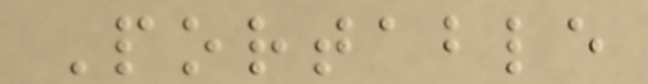Portable
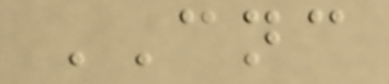CNC
